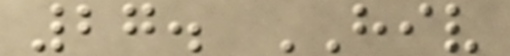27. HIV
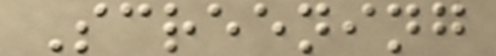Screening
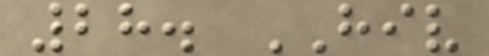28. HIV
